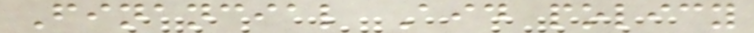Financial Aid policy
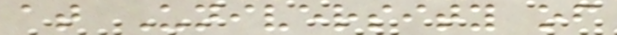at University of
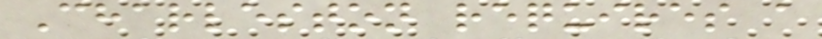Charleston requires a
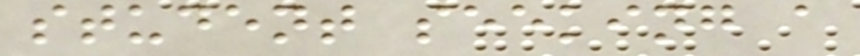student seeking a
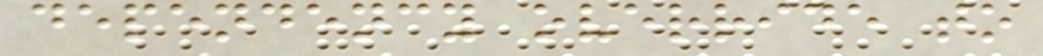dependency override to
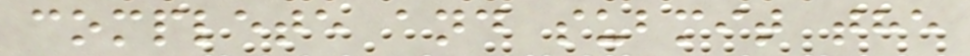complete and submit the
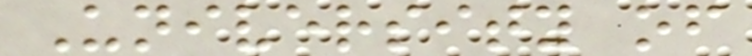University of
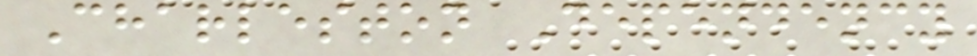Charleston Dependency
